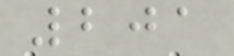201
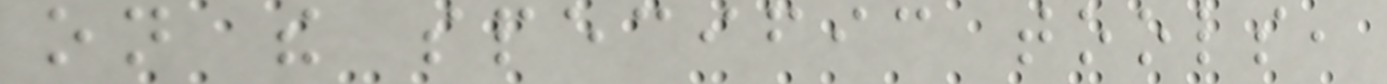on the specific tools,
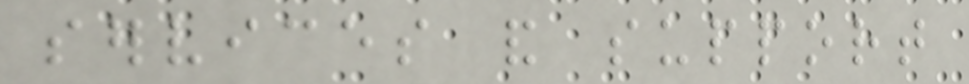services and support
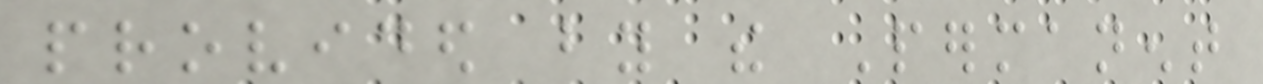provided by the Permanent
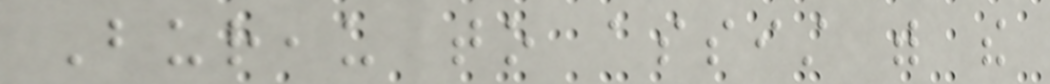Bureau to assist with the
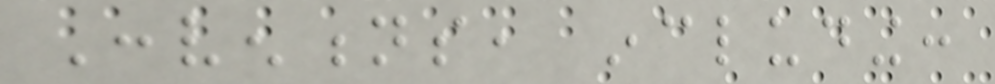Conventions, including:
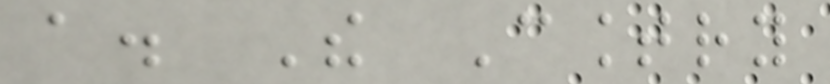a. The Country
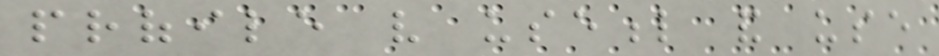profile very useful and use
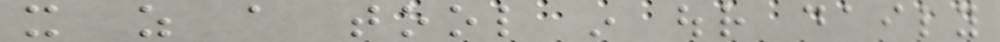it as a tool in our daily
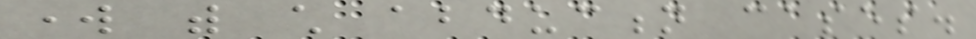work with child abduction cases.
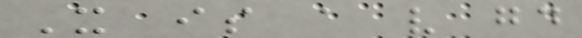It is a very good
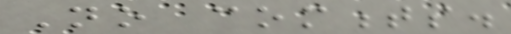No comments.
